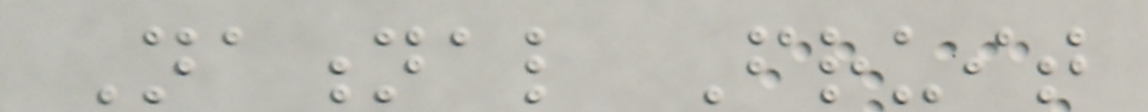National Fruit
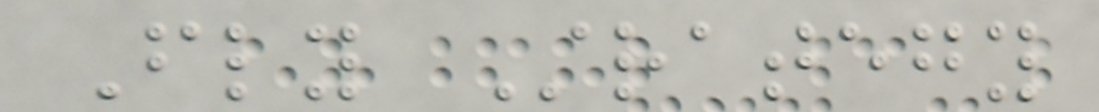Fly Strategy
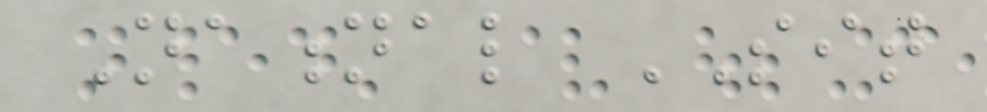National SIT
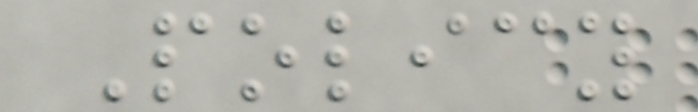Policy
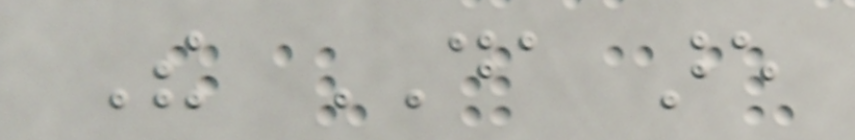The DA are
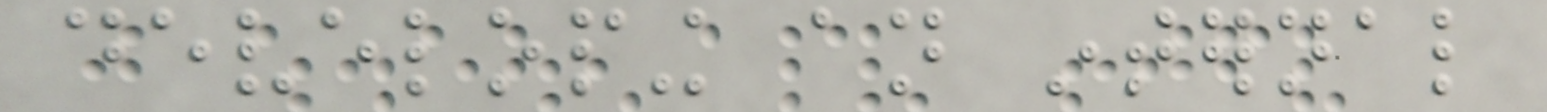developing an internal
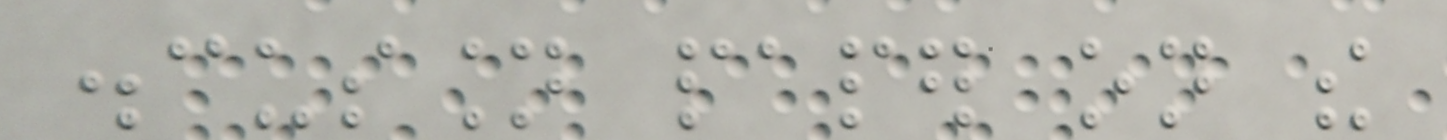discussion paper on the
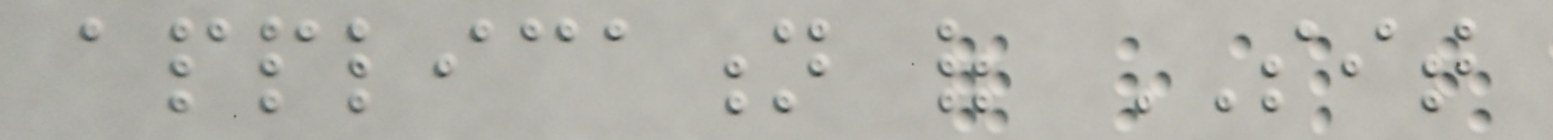application of SIT
